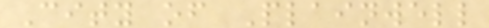City of Plainwell
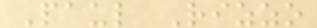Paul Rizzo
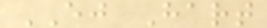EJ Hart
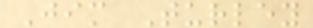Jim Turley
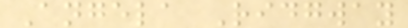Angela Ridgway
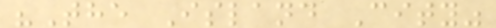"The Island City"
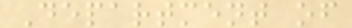Department of
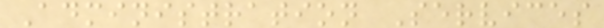Administration Services
